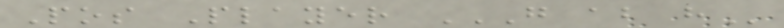Pos Player G AB H
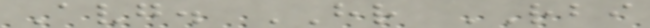Avg. HR RBI
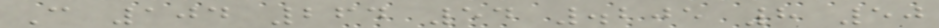C 104 264 54 .205 8 50
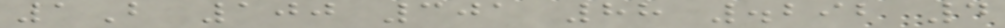1B 100 301 88 .292 4
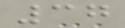37
